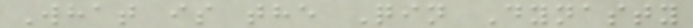What is the Qin Dynasty
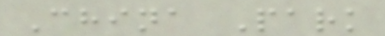China Park
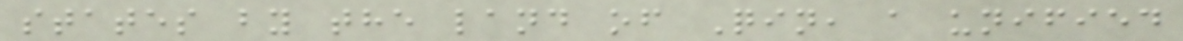states by the land of Qin, a unified
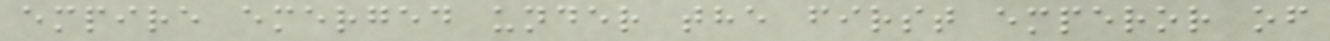empire emerged under the first emperor of
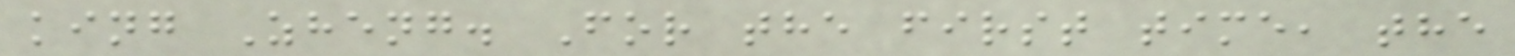king Zheng. For the first time, the
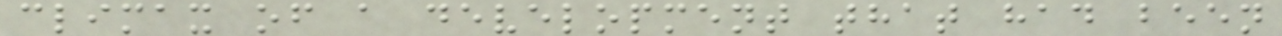climax of a development that had been
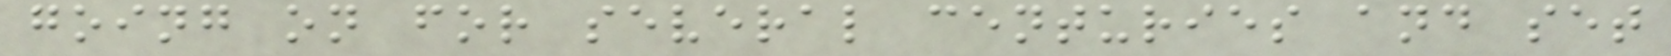going on for several centuries and set
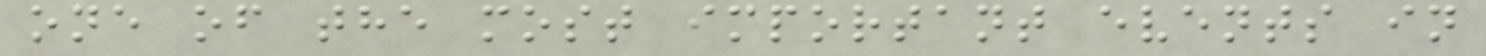one of the most important events in
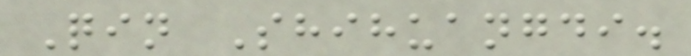Qin Shihuangdi.
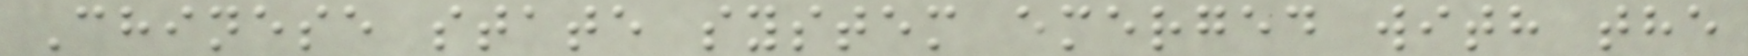Chinese state system emerged with the
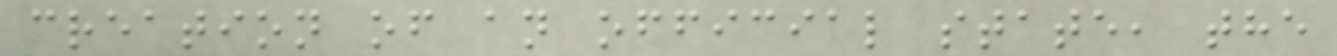creation of an official state, the
